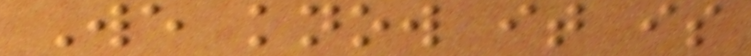We know it is
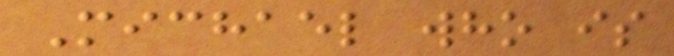Michael who is
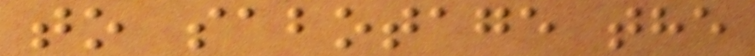to sabotage the
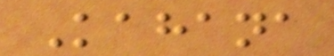Kahana
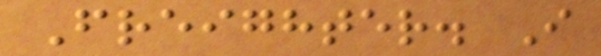Freighter. I
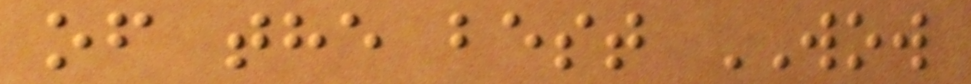of the best WOW
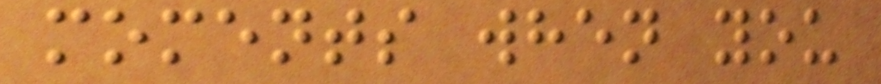moments when you
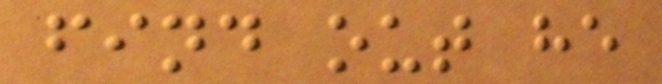find out he
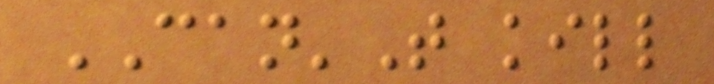CAN'T kill
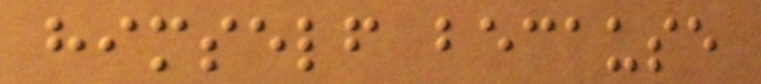himself because
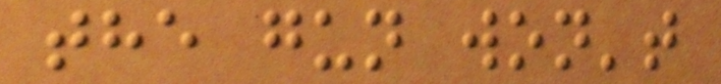the gun won't
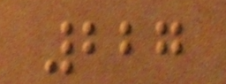227
